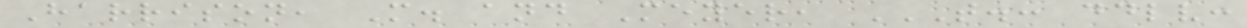Harrison, M. and Meyer, T.: DDLV:
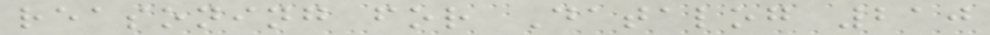reasoning for Datalog 210
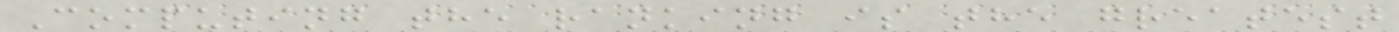Computing the ranking is the greatest
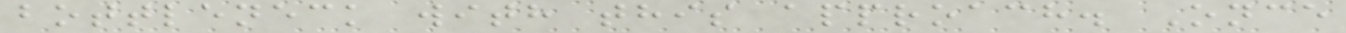bottleneck with this approach. Once
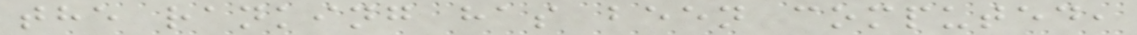the ranking has been computed,
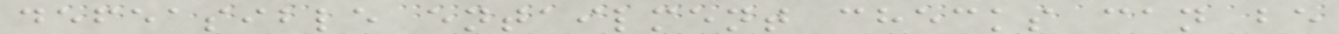defeasible entailment checks can be
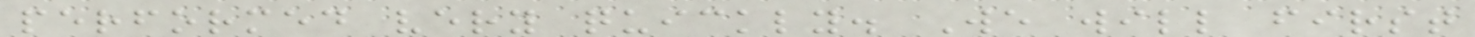performed very quickly. We will first
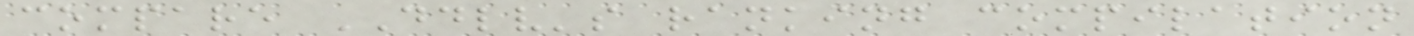compare DDLV's ranking compilation
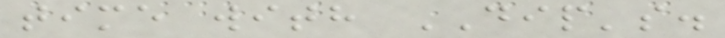time with DIP's.
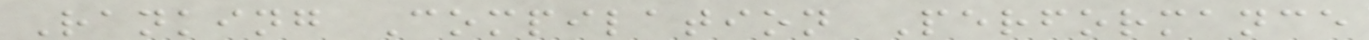Ranking Compilation Performance
